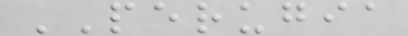PERUGIA
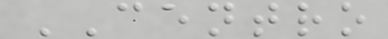CENTRO
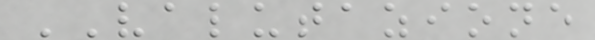VALUTAZIONE
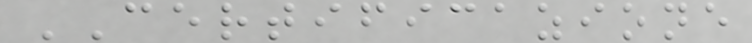CERTIFICAZIONE
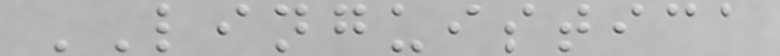LINGUISTICA
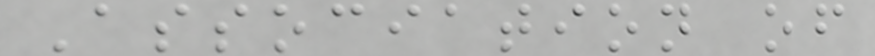Association of
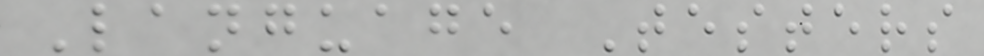Language Testers
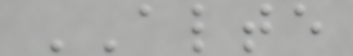ALTE
